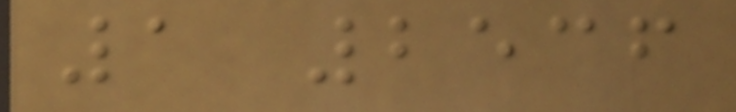1 2536
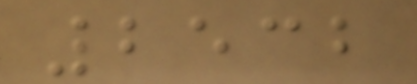2532
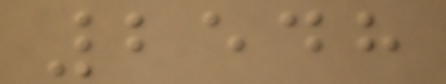2548
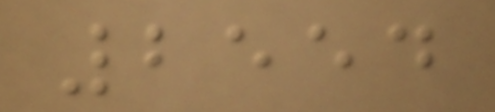2554
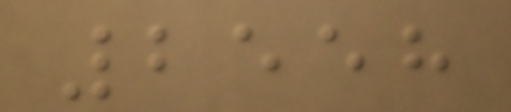2558
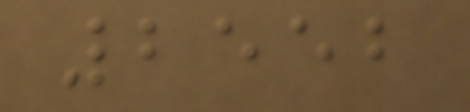2552
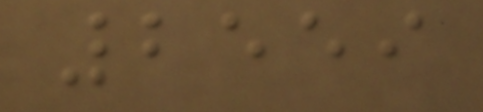2559
